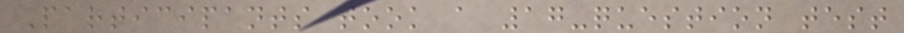Participants took a 17-question test
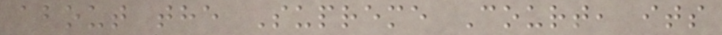about the Supreme Court, its
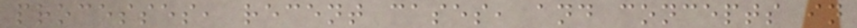processes, recent cases, and concepts in
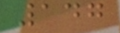147
